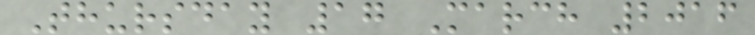Thursday 17 March 2016
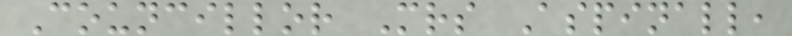Councillor Mrs Aspinall,
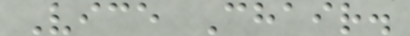Vice Chair.
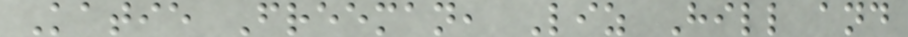Katie Freeman, Liz Hill and
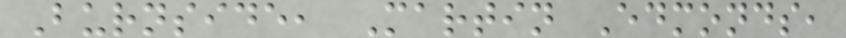Burnside, Martin Edmonds,
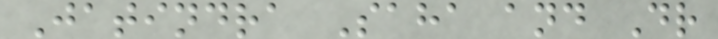Jatindra Saha and Dr
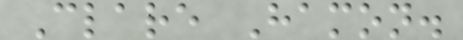Clare Hamon.
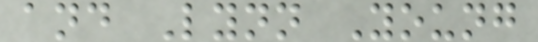and Lynn Young
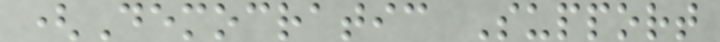(Democratic Support
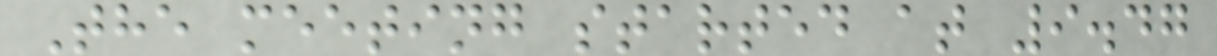The meeting started at 9.47
